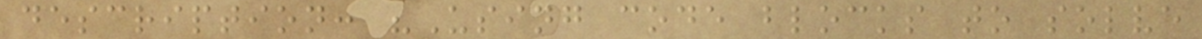description: "Using code blocks to solve
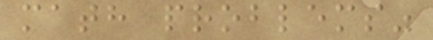math problems"
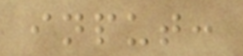input:
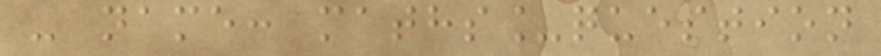- name: maths_question
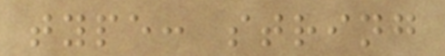type: string
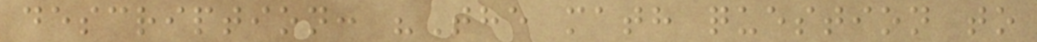description: "The math question to
